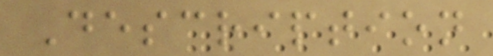Description
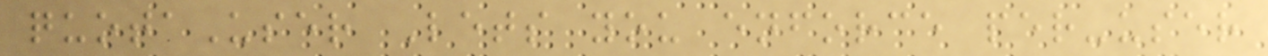quotaUser Lets you enforce per-user
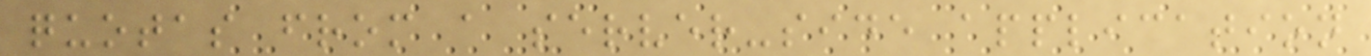quotas from a server-side application
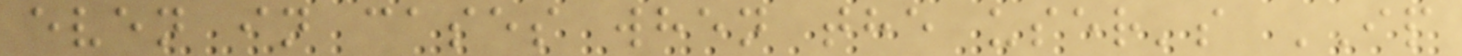even in cases when the user's IP
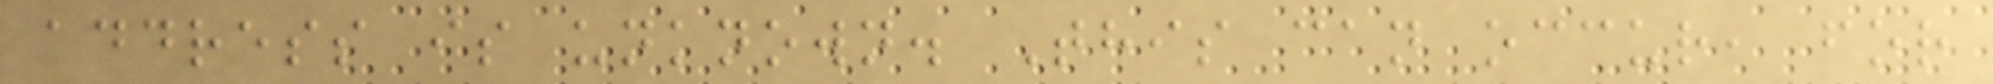address is unknown. This can occur, for
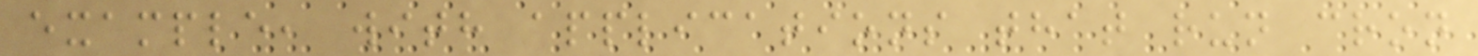example, with applications that run cron
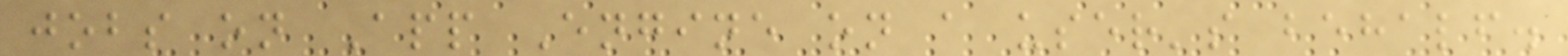jobs on App Engine on a user's behalf.
